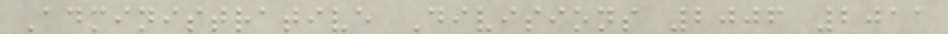Administrative Divisions 2006 2011
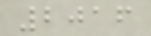2016
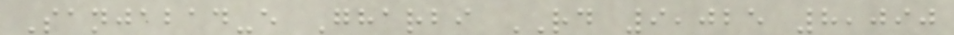Sanjabad-e Gharbi RD 9,025 8,090
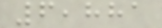6,881
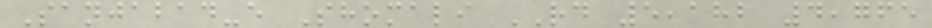Sanjabad-e Shomali RD 5,182 4,765
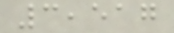3,517
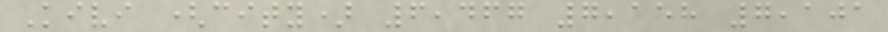Kivi (city) 6,467 7,158 7,101
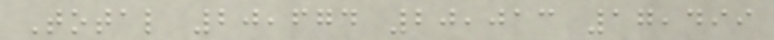Total 20,674 20,013 17,499
